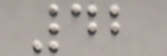42
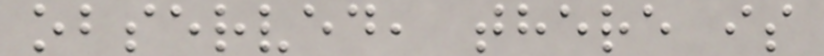observed, there is
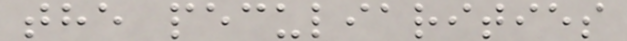the peculiarities
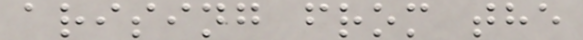arising from the
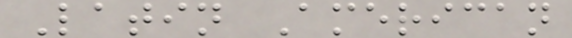Latin American
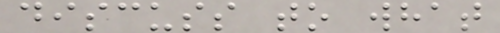discuss to what
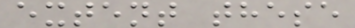extent these
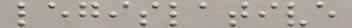legislative
